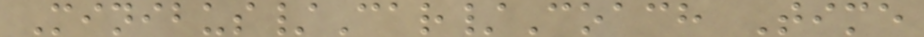Minibus/Car/Coach Time
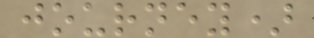journey)
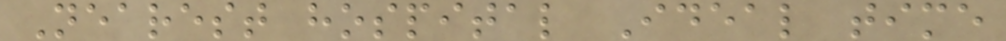Nearest hospital Ideal time
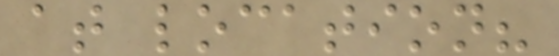at location?
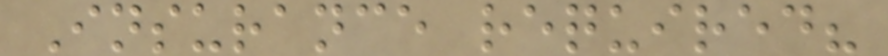Insurance required?
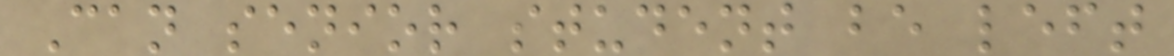Can senior student be left
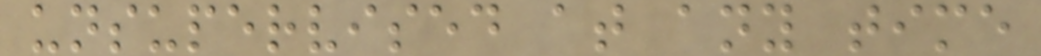unsupervised at any time
